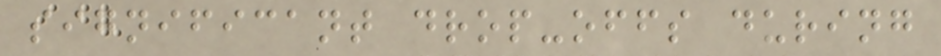significant drop-offs during
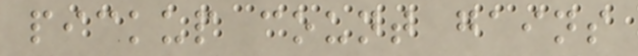pickup count gains
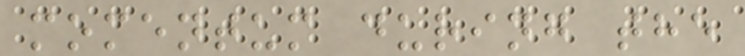momentum during the
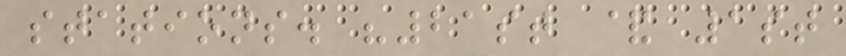stations. "21st & 1st
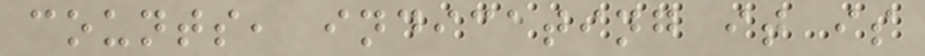counts, indicating it is
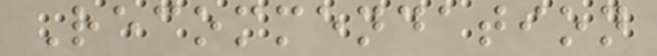Recommendation
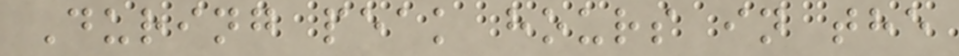During peak hours in the
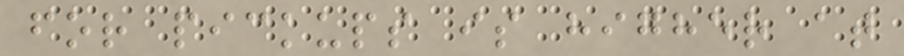for pickups is higher at
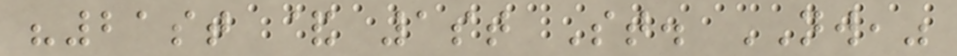"21st & 1st St. NW,"
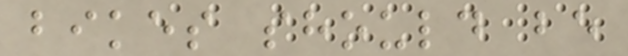bikes should be
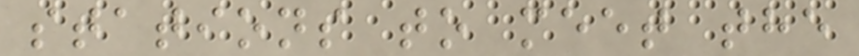stations to meet the
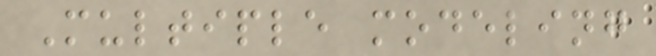Multiple modeling
